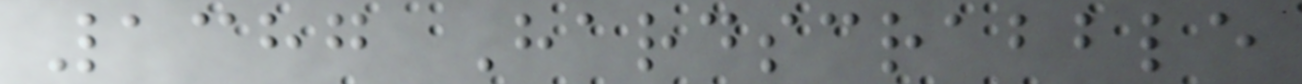1387 Hardscrabble
